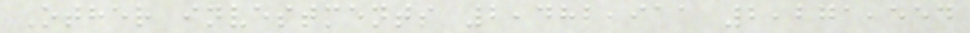Other investments 2,482,911 2,271,554
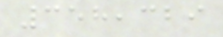358,329
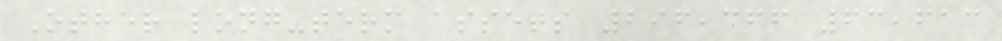Other long-term assets 296,366 63,613
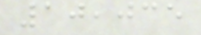10,035
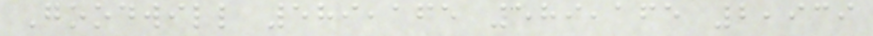Goodwill 589,165 589,165 2,939
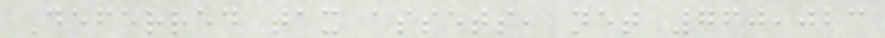Deferred tax assets, net 760,023
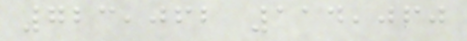723,062 114,060
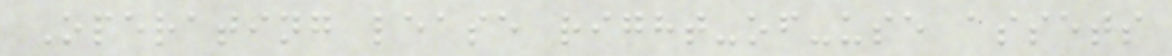Operating lease right-of-use assets
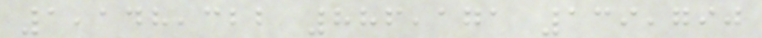1,148,322 886,171 139,790
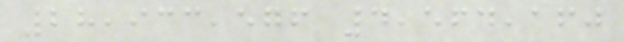28,933,576 4,564,160
